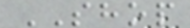SHOP
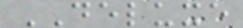DELUXE
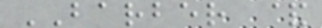BARBER &
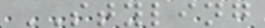STYLING
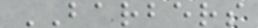BARBERS
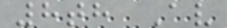8th Av
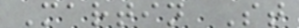Martin St
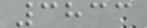3833
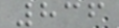836
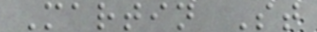Martin St
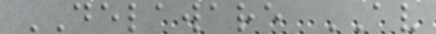DELAWARE AV
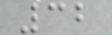32
